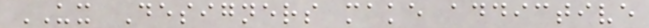UX Designers make addictive
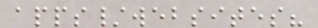apps/websites?
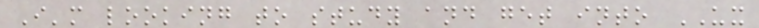I'm looking to study and get into UX
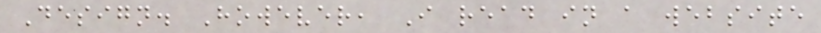Design. However, I read in a website
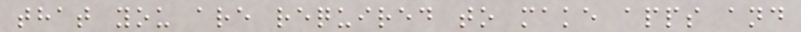that you are required to make apps and
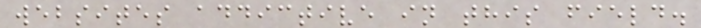websites addictive in this field.
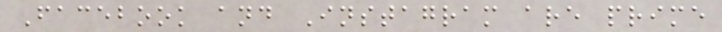Facebook and Instagram are prime
